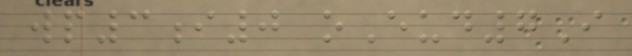wp3i0 oEud7I
